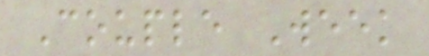Couple Week
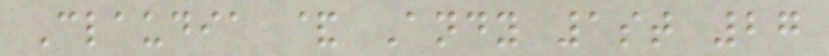Claudia & Andy 1st 27
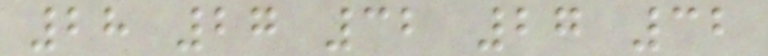28 27 32 27 32
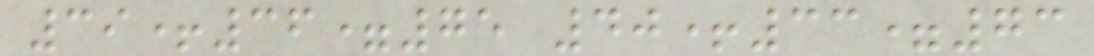39+36=75 40+33=73
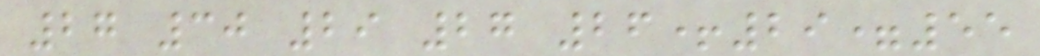27 30 29 27 26+29=55
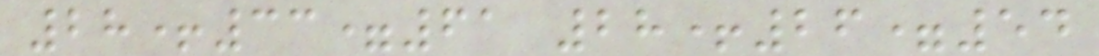28+33=61 28+26=54
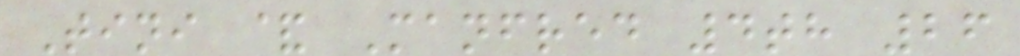Tini & Manfred 4th 26
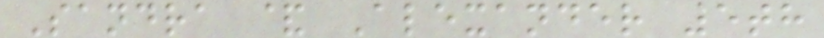Sandra & Alexander 5th
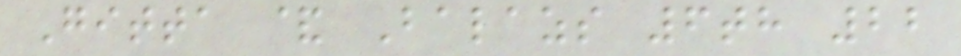Gitta & Balazs 6th 22
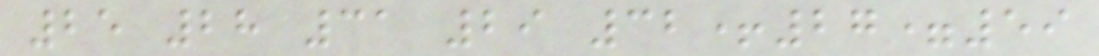25 28 31 29 32+27=59
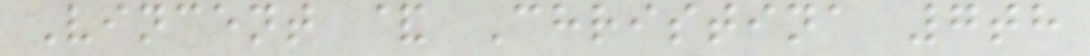Vincent & Christina 7th
